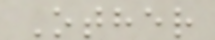Other
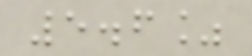5.6%
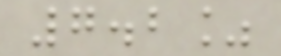7.2%
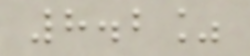8.2%
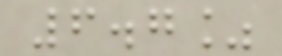6.7%
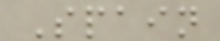Spain
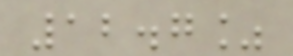12.7%
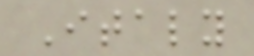Italy
